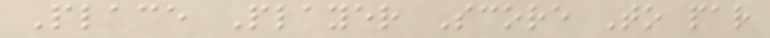Place Player Score To par
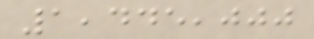1,445,000
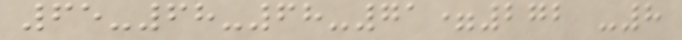65-68-68-71=272 -8
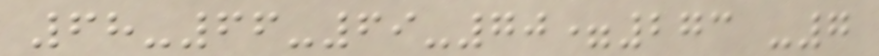68-66-69-70=273 -7
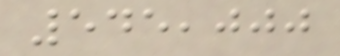545,000
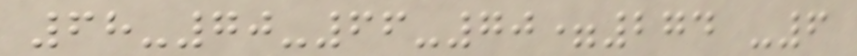68-70-66-70=274 -6
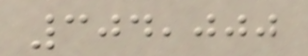304,000
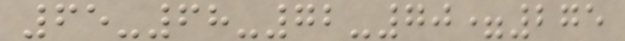65-68-72-70=275
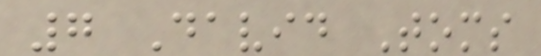7 David Toms
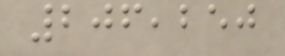206,250
